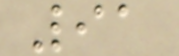91
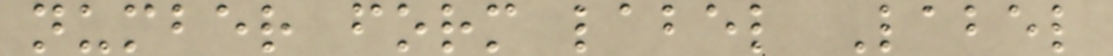number form label Label
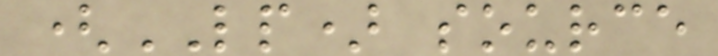(LP) source
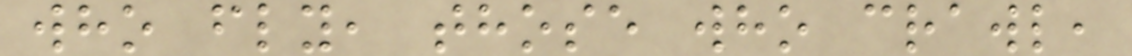who fly, those who crawl,
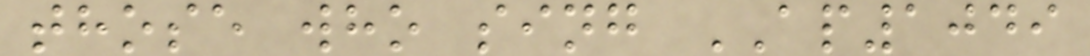those who sing AP1049
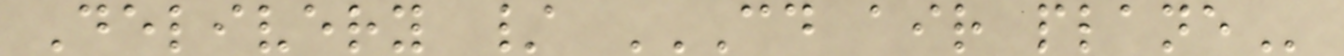Delivery / CD AIR PLANE
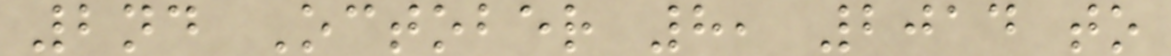2nd October 8, 2014 to
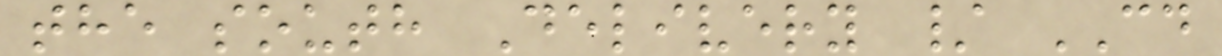the south Delivery / CD
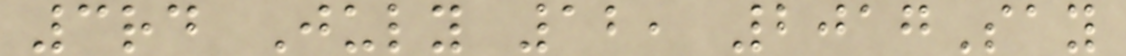3rd July 12, 2017Say
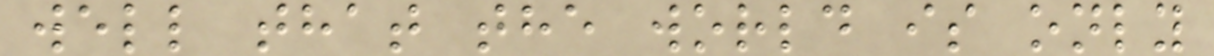well that the world is only
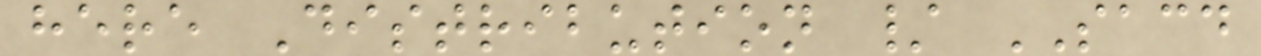here Distribution / SACD
